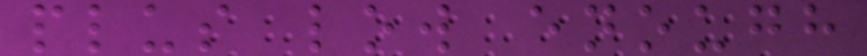plus low enough
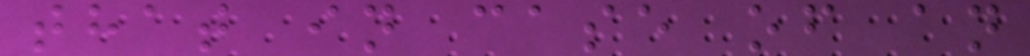that in case of an
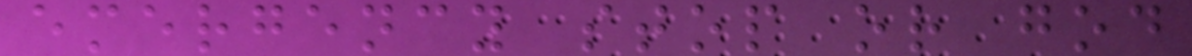emergency stop or god
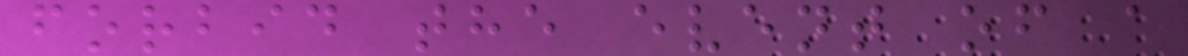forbid the event of a
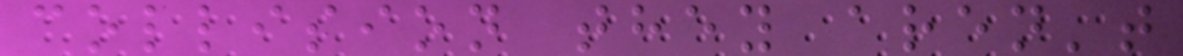collision they aren't
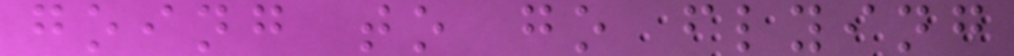going to go flying
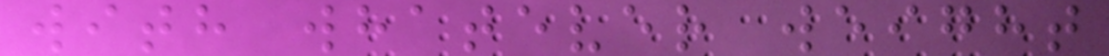with whatever weight
